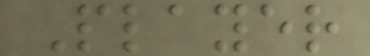Player
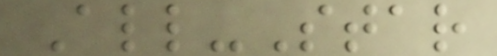All-Star
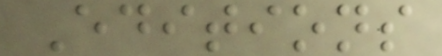Editions
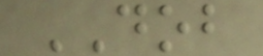DOB
